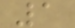1
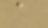a
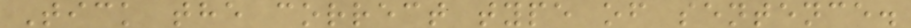Tick the correct type of sentence.
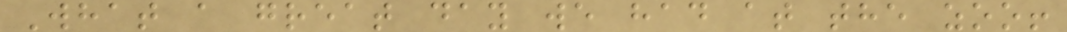What a great day we had at the zoo!
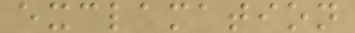exclamation
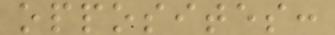opposites:
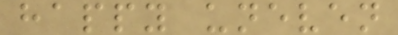happy uneven
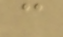c
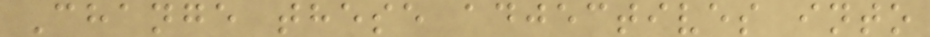Change these adjectives into
